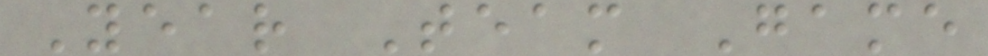Year Team Game
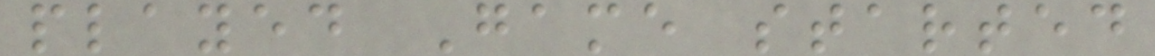played Game started
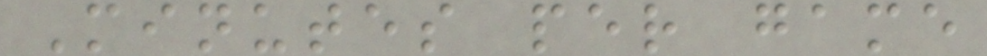Minutes per game
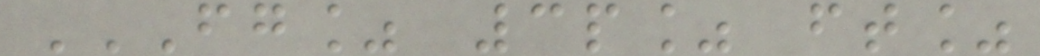FG% 3P% FT%
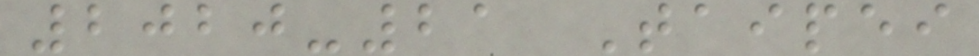2020-21 Taipei
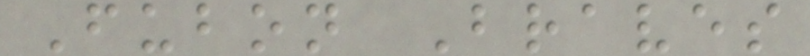Fubon Braves
